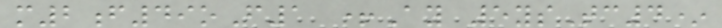m2f49oF1 +Ay 5ysTc4*
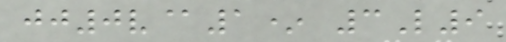jj0v@1* 3L9
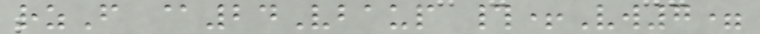rzF @24Vbaup #+Vw7=
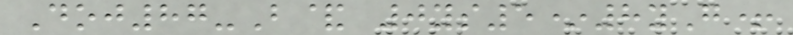Doj87-B& 0ys5*8yG+
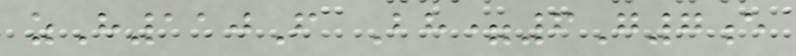zH110F Bh=6G7e
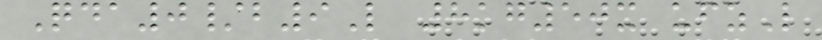Qda0/b9L 8kg50x ufzL
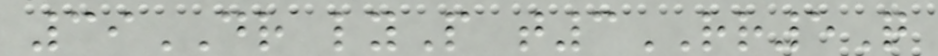39DR lyP t3RR5Q
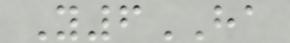Y6HA
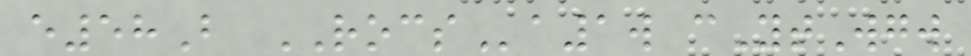e58B ROCSa1w cYtWgw
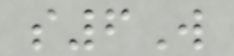s6W
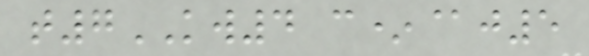t7KW4 c*@j5
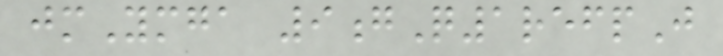jmYmga 9gQ1refpJ
